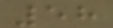58
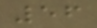56
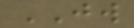JW
